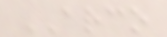ARCO
